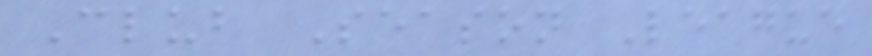Club Season League
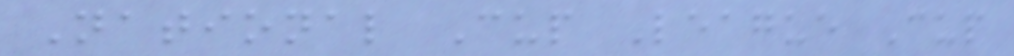National Cup League Cup
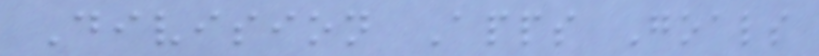Division Apps Goals
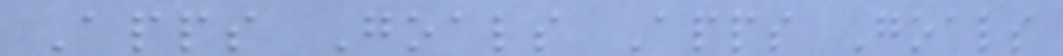Apps Goals Apps Goals
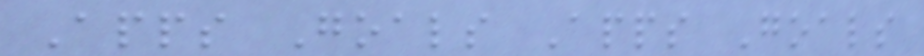Apps Goals Apps Goals
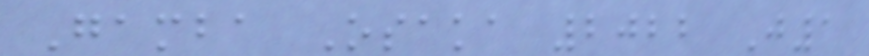Gamba Osaka 2022 J1
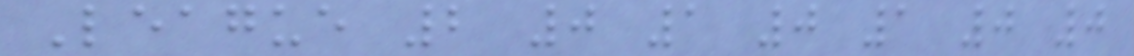League 2 0 1 0 1 0 0
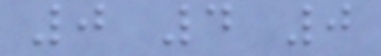0 4 0
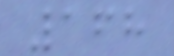168
